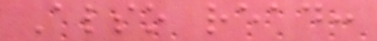Also read:
